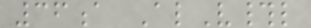36a AlV#l
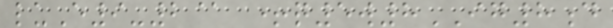luE9-2@ +q5w8IG8d
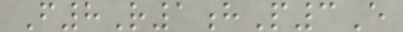F8R1hP3E
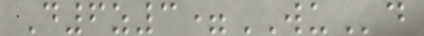D6z3=WUd
